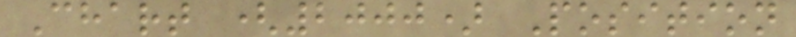Chart (2000) Position
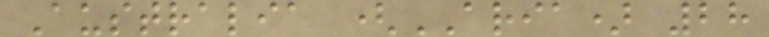Australia (ARIA) 28
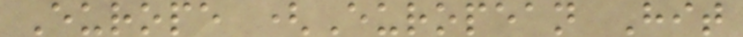Europe (European Hit
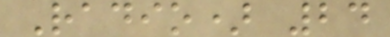Radio) 24
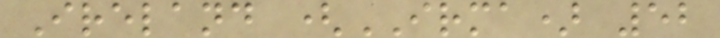Ireland (IRMA) 52
